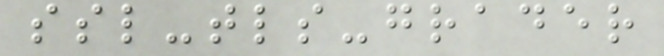ssl-tls-grader
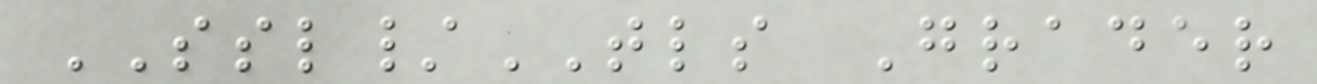SSL/TLS Grader
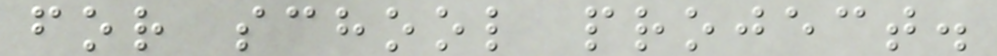for school project.
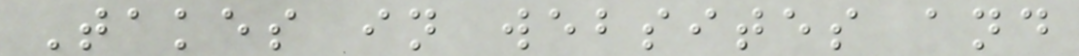Takes in websites and
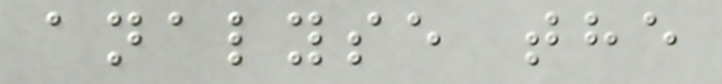analyse the
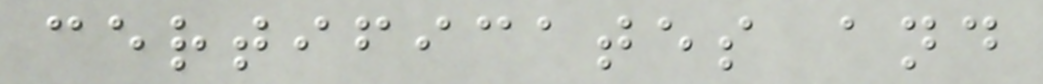certificates and
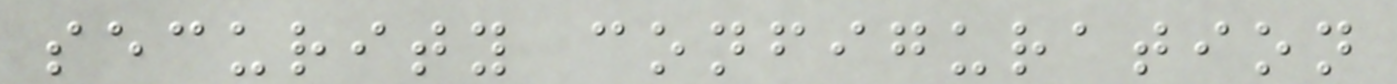security configuration
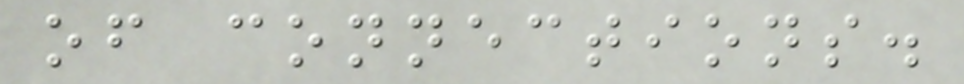of connections.
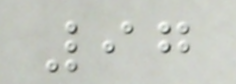97
